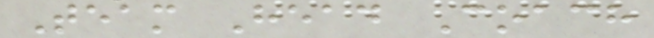Team Head Coach
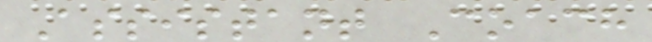Assistant Coach
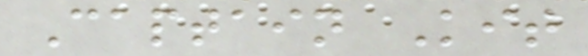Captain Kit
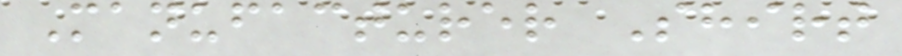Manufacturer Shirt
